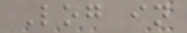Log in
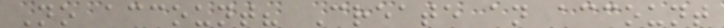No account? Create an account
